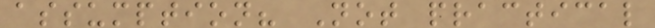assumption? Not practical
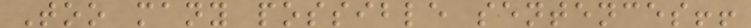Too many possible sentences!!
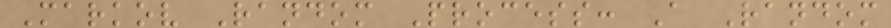Markov Random Process: A Random
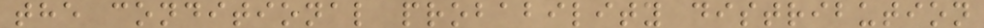the conditional probability distribution
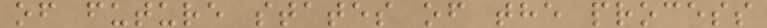of future states of the process
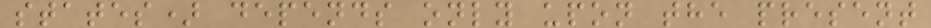states) depends only upon the present
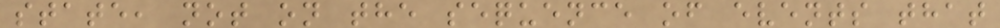state, not on the sequence of events that
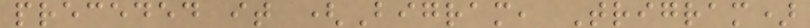preceded it (Bigram, Trigram)
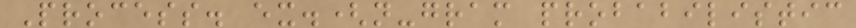Process. ex.(n-gram probabilistic
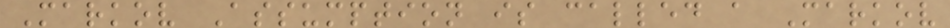Markov Assumption is called a Markov
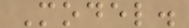Model.
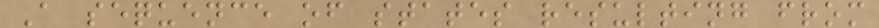A sequence of states resulting from
